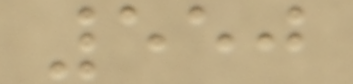550
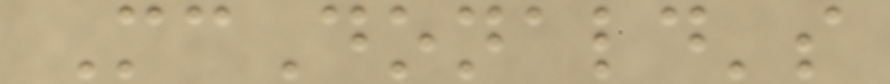McDonald's
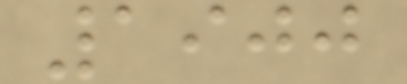1900
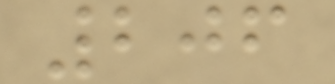206
